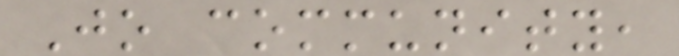Jo community,
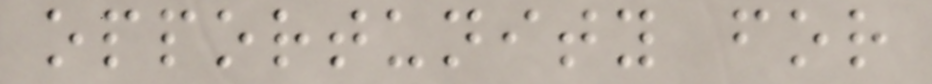opportunity for
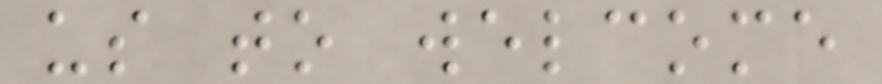us to welcome
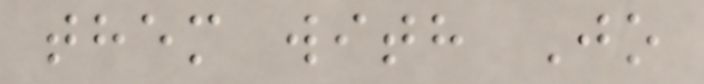them with Jo
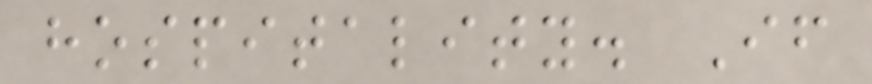hospitality. If
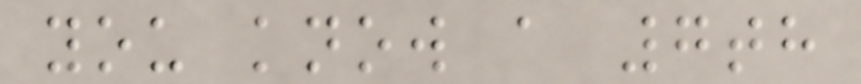you know a 7th
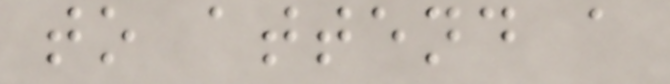to attend a
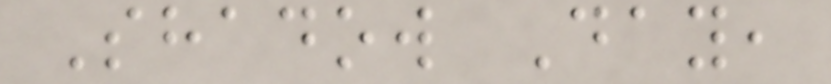Shadow Day,
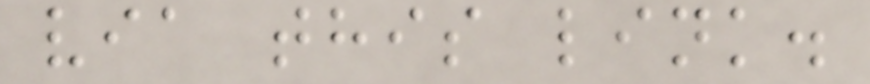via this link.
